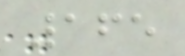165
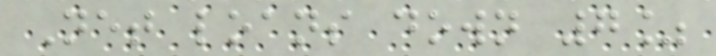Net loans down 7%
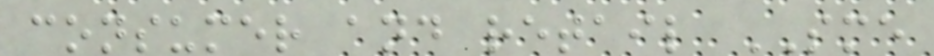consumer and retail SME
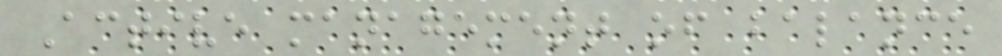Active management of balance
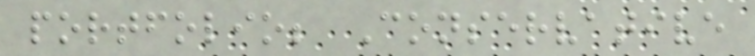portfolio; Conservative
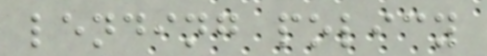lending policy
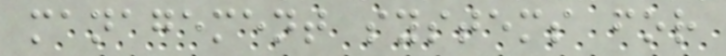management systems for
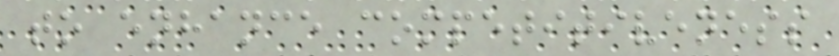to enhance competitiveness
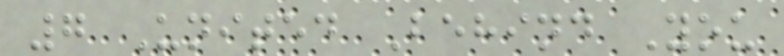7 United Behind You
